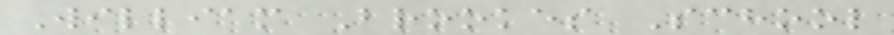William Brookes School
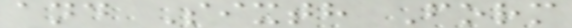and Sixth Form
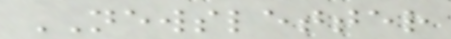NEWSLETTER
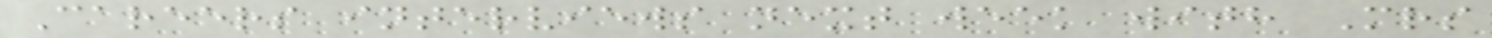Careers interviews next week with Mrs
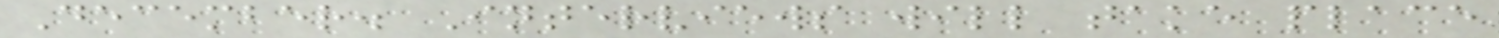December. Interviews will take place
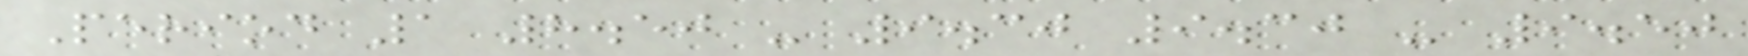Period 1 8.50 - 9.30 9.30 - 9.50
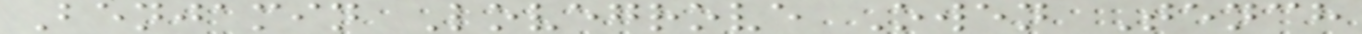Benjamin Lovegrove Owen Tench
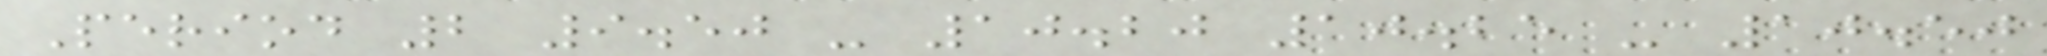Period 2 9.50 - 10.20 10.25 - 10.50
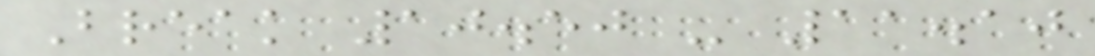Break 10.50 - 11.10
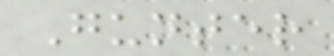Gunter
